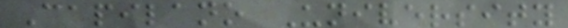Capilano University
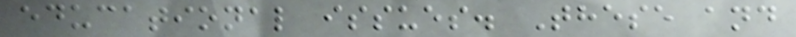educational issues. These and
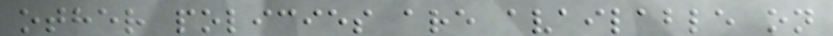other policies are available on
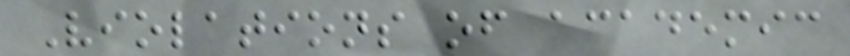Violations of academic
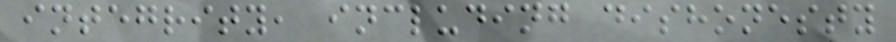integrity, including dishonesty
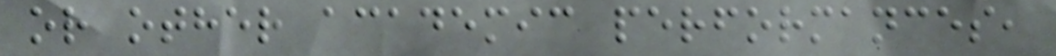or other academic performances,
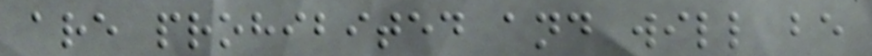are prohibited and will be
